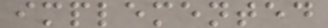implemented
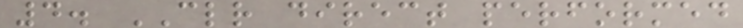4. CLR direct performed
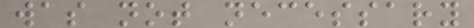was not necessary
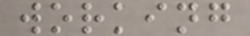working
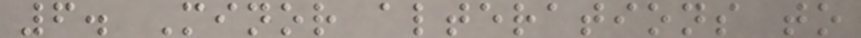6. Minor alterations to
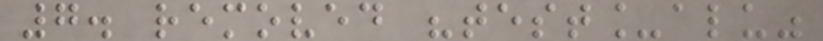7. removed "test_alu"
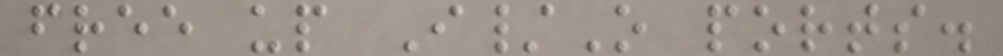free up I/O ports.
